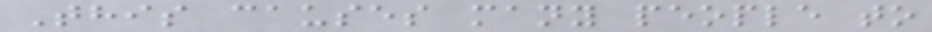This causes many people to
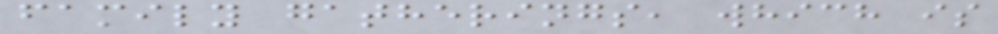family gatherings, which is
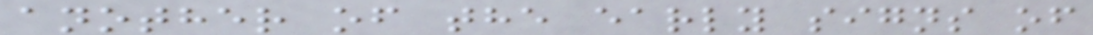another of the early signs of
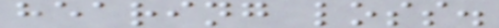hearing loss.
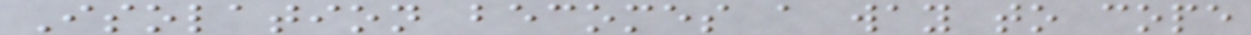Isolation becomes a way to cope
